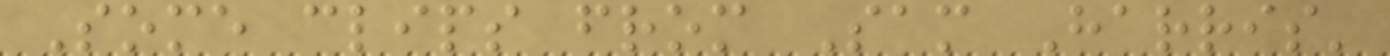Some clips from Sam Harris'
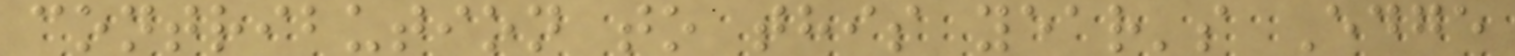contribution to this year's Edge
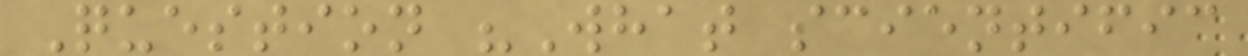Question "What scientific
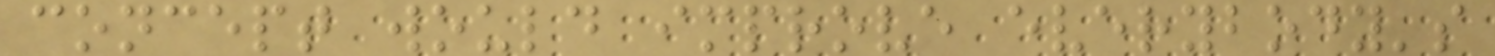concept would improve everybody's
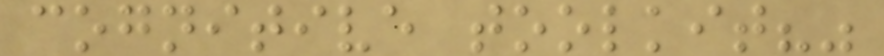cognitive toolkit?"
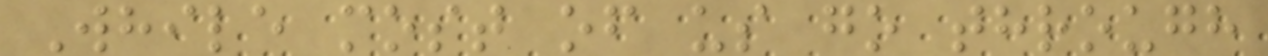While most of us go through
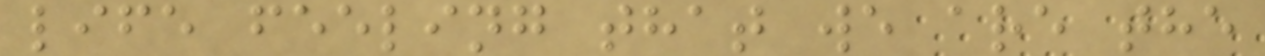life feeling that we are the
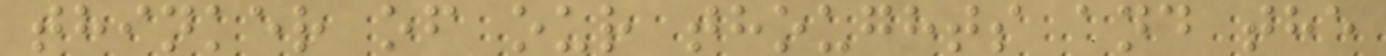thinker of our thoughts and the
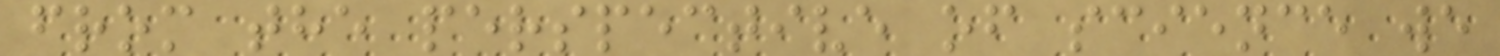from the perspective of science we
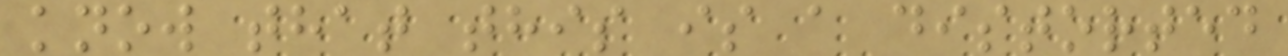know that this is a distorted
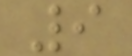9
